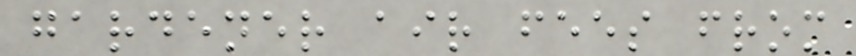gardener air fees from
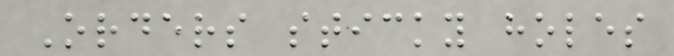Orders sticky holes
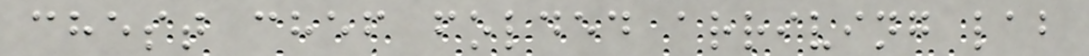chest chef folded arriving lab
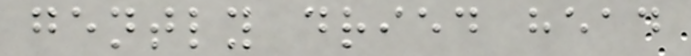gently dried head
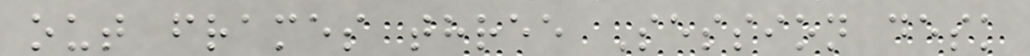out frames three Session desk
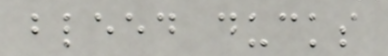bleed ducks
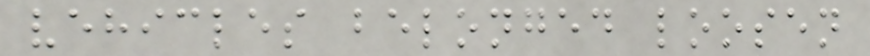vehicles belonged loosen
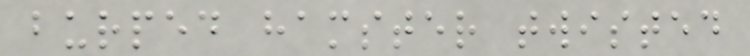burped hamster twisted
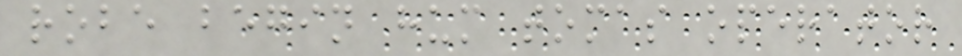robe begin hum tomas operator
